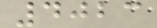4023
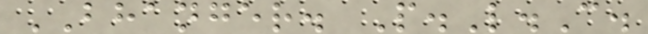BHANGER. P.L.C.
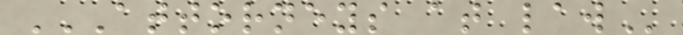ATTORNEYS AT LAW
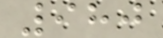980
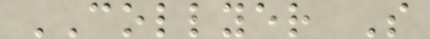COLLYER S
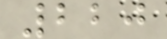220
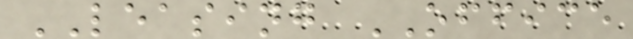LEASING OFFICE
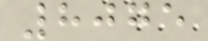8075
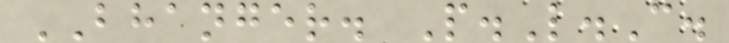BHANGER. P.L.C.
